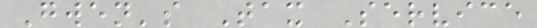Gwen's Tax Service
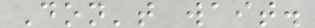Don't wait.
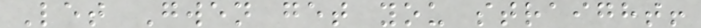Let Gwen get you straight!
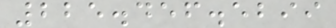225.456.5299
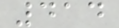414
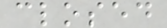closed
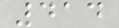414
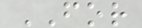FOR
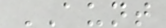AUNT
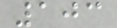103
